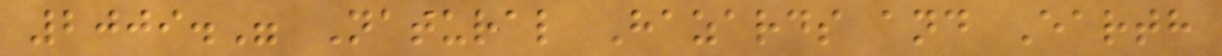2009." Natural Hazards and Earth
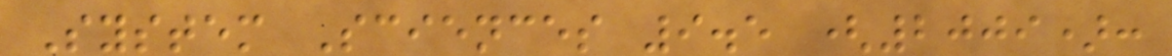System Sciences 9.5 (2009):
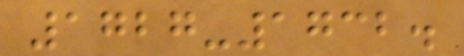1727-1732.
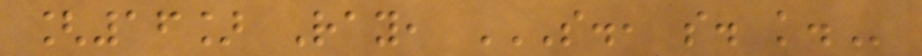[16] Ray, S., S. K.
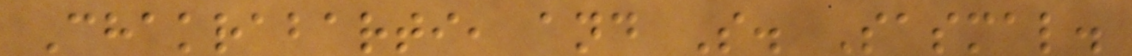Chakrabarti, and S. Sasmal.
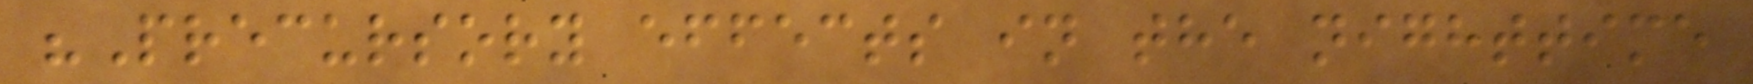"Precursory effects in the nighttime
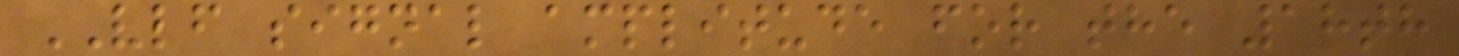VLF signal amplitude for the 18th
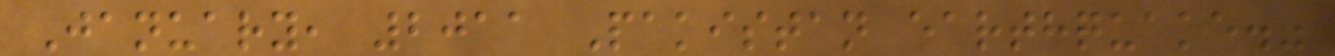January, 2011 Pakistan earthquake."
